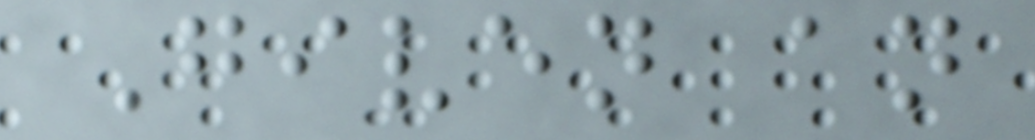Given an
